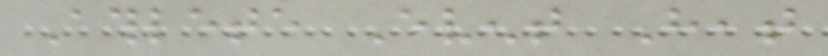Athlete Event Heat
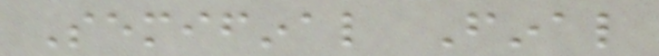Semifinal Final
